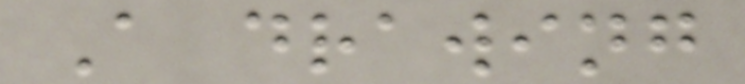A drawing
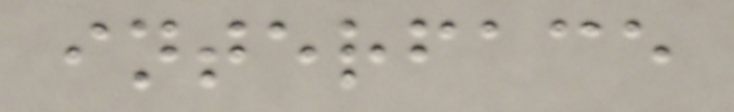interface
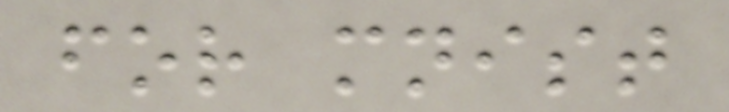for mnist
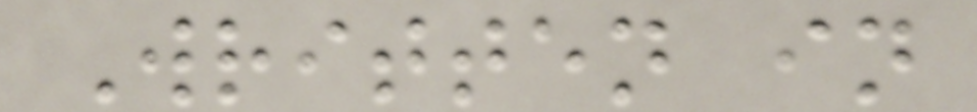Written in
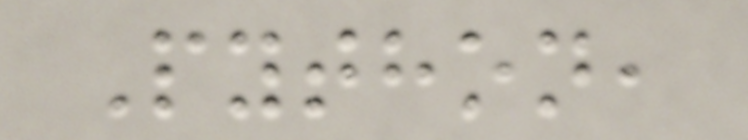Python,
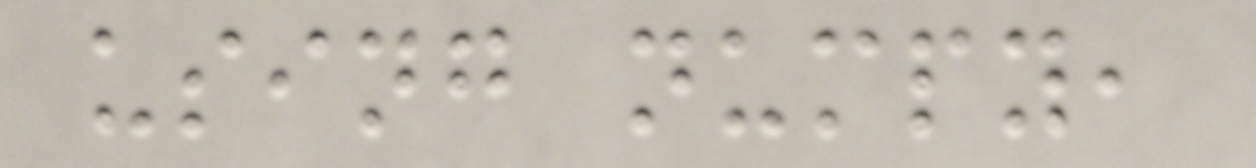using numpy,
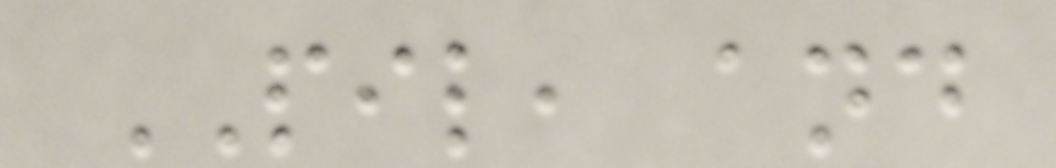PIL, and
